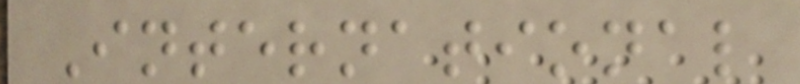International
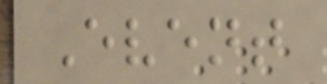Event
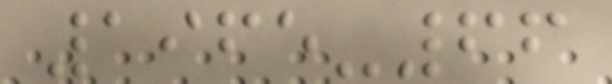1965-66
